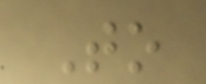To
